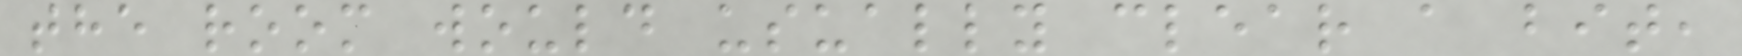the room would usually clear a bit,
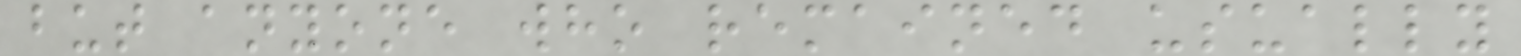but anyone who remained usually
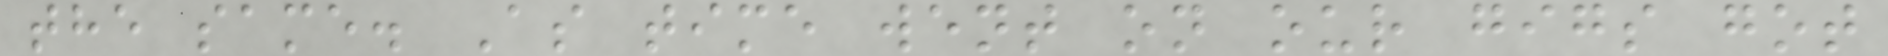the same. As time went on our gigs got
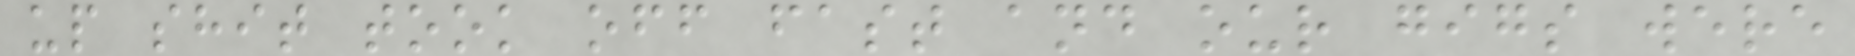up shit took off fast and our gigs were
